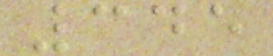345
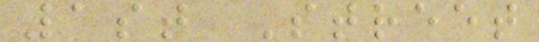1st Street
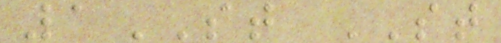1ST ST
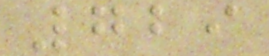729
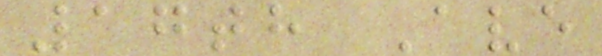17th Ave
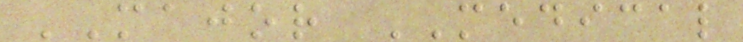MAJOR MEDICAL
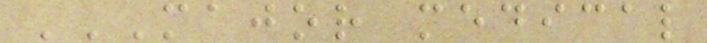MAJOR MEDICAL
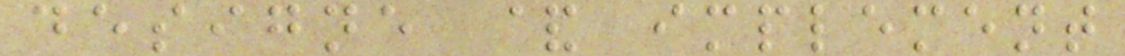designe & implement
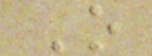O
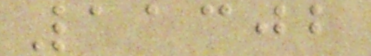11302
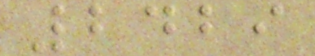2429
